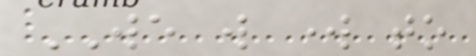WE will work to
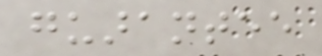guarantee
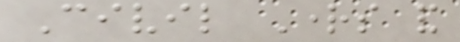Civil Rights and
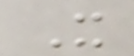It
